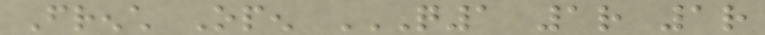French Open Q1 1R 1R
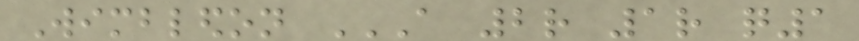Wimbledon A 2R 1R Q1
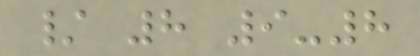/ 8 9-8
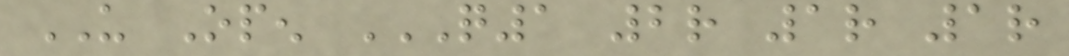US Open Q1 2R 1R 1R
